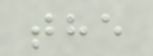the
